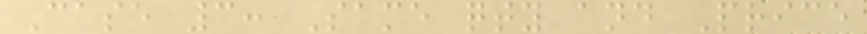Case 3: Same qty and Price
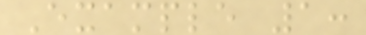Example 1:
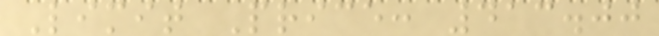Limit Price: 413.00
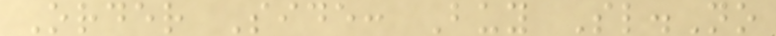Order Side: Buy Sl.No
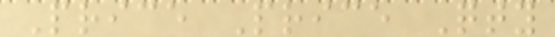Price Price Qty
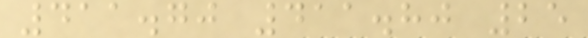411.70 411.80 25
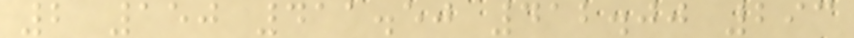2 150 411.50 412.00 293
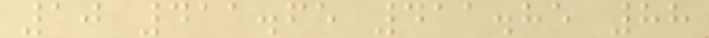10 411.65 411.85 88
